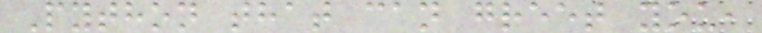Python that can greet you,
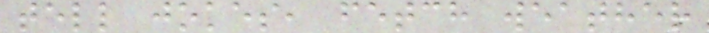tell jokes, fetch weather
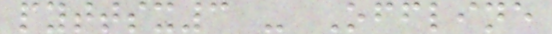pyttsx3 - Offline
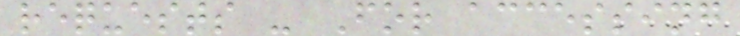requests - For accessing
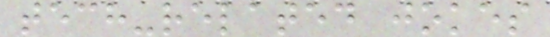tech-related jokes
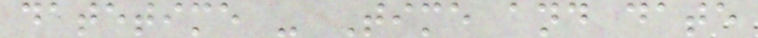datetime - Time and date
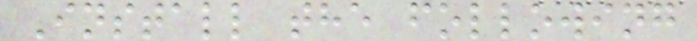Install the following
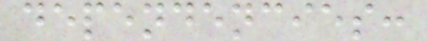dependencies:
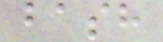bash
